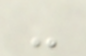-
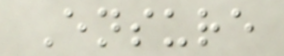Ensure
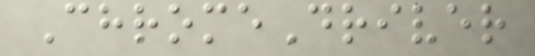ChromeDriver
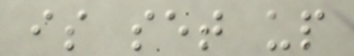is set up
